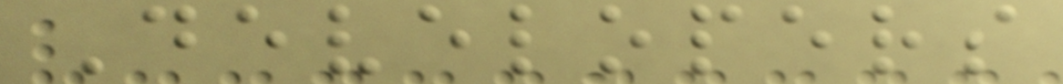Developers
